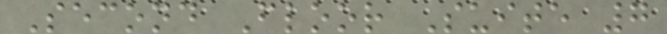Second Floor Suite 7
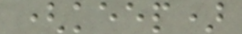(keep)
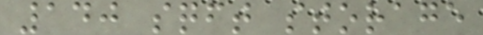140 sqft storage
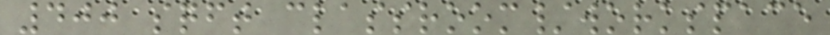400 sqft classroom/workspace
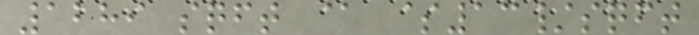1289 sqft @ $13/sqft
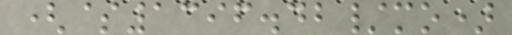($1396.42/mo)
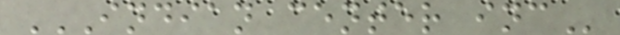INDIAN CENTER INC
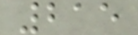215
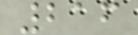216
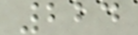224
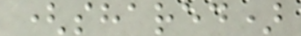(shared)
